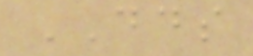DDS
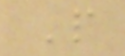P
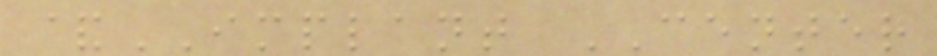&IMPLANT CENTER
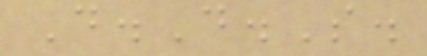D.D.S.
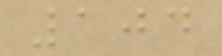104
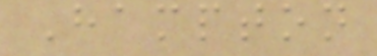Hampton
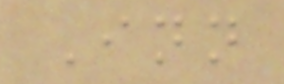Inn
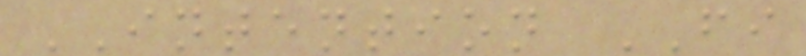INTENTION FI
